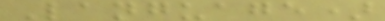Language)
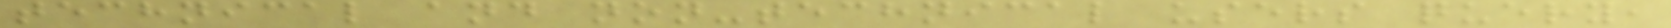technical and non-technical users query,
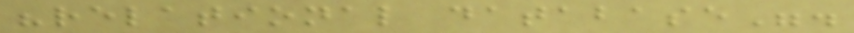"relational database".
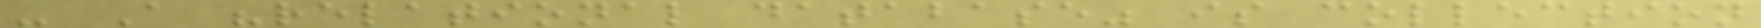- A "relational database" is collection
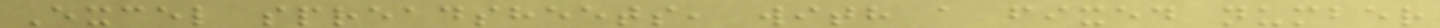Excel spreadsheets, with a fixed number
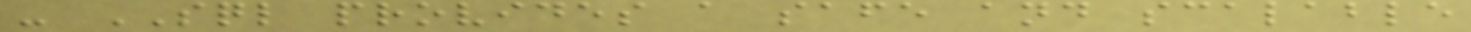- SQL provides a safe and scalable
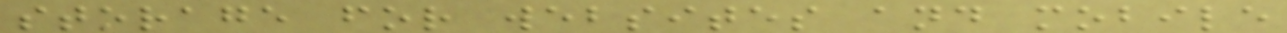storage for websites and mobile
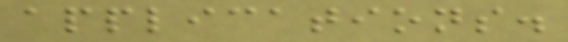applications.
